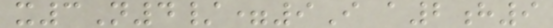x3N4/=9I a2h9
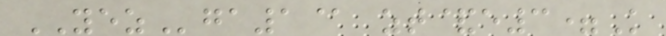YEZga1@ zt&e3=K
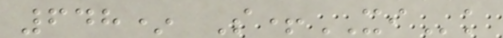648* S+XIk
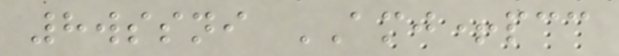8wssni AMJ+pcc
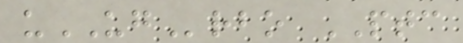uUGrbo PTC
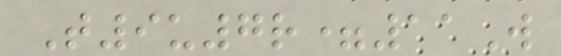T9u7r=11W
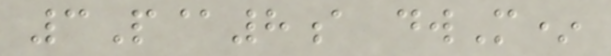3P@8a dwM*
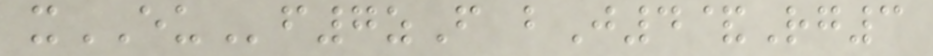xEUf7zF bJ4&Rg3
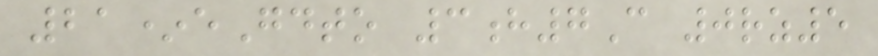21*eGdto 3h7C 0rz5
